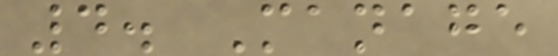4. Manage
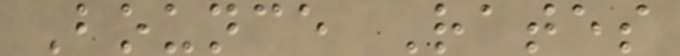Bounce Rates
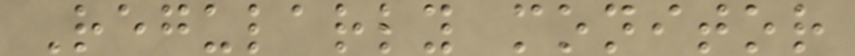Regularly monitor
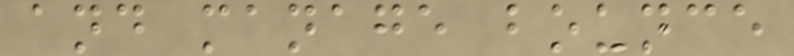and manage bounce
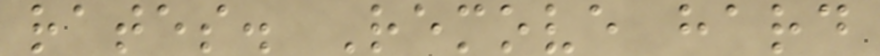rates. Remove hard
